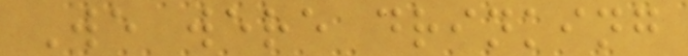We were drinking
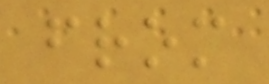from
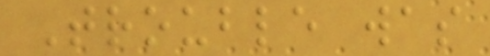Trouble was
